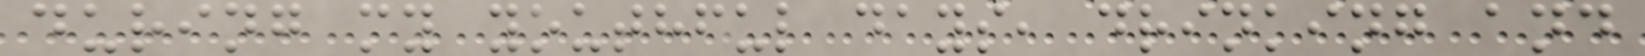during my youthful days, drinking and
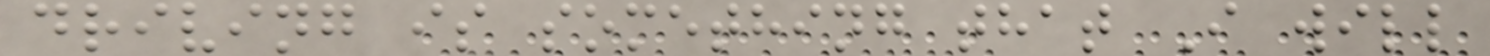driving is something that I will
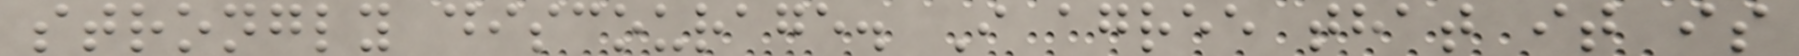strongly discourage. I agree that it is
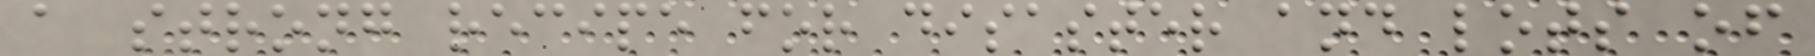a strong recipe for disaster and lots of
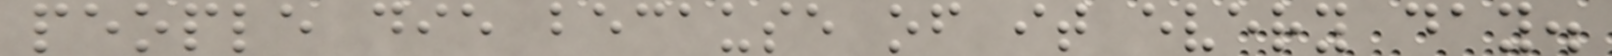people die because of it every day.
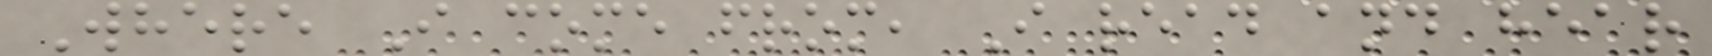Where I come from, I read and hear
